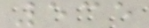535
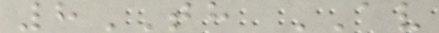8TH AV
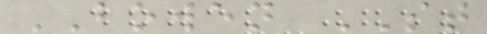BOWEN ST
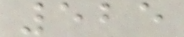525
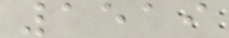1519
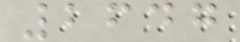2647
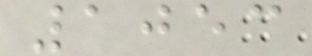1053
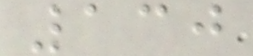130
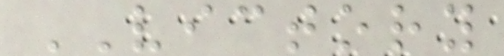VICTORY
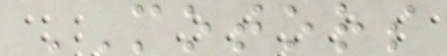MOTORS
